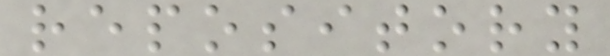repository
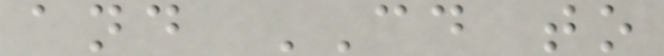and CD to
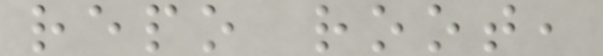repo root,
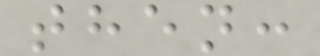then:
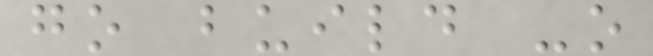go build -o
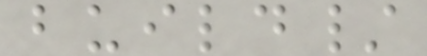build/
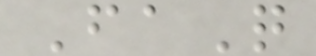FaQ
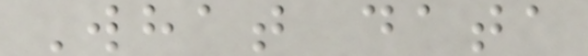What data
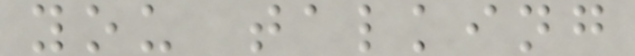you talking
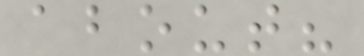about?
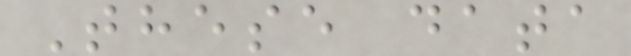These data
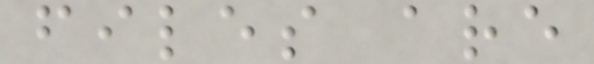files are
